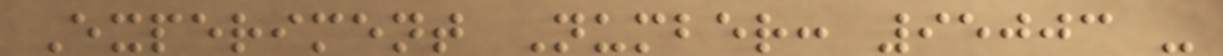Experiment Number: 95003 -
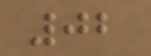02
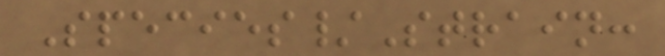Species/Strain:
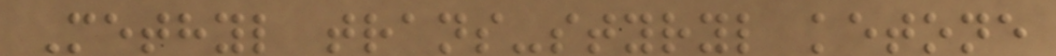Methyl trans-styryl ketone
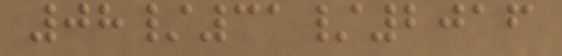08/31/2016
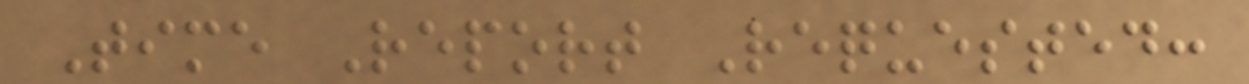Time Report Requested:
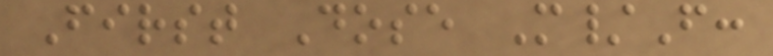First Dose M/F:
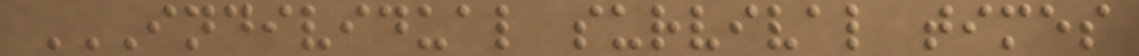INDIVIDUAL SURVIVAL TIMES
